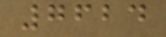7624
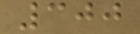300
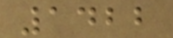1422
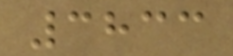3833
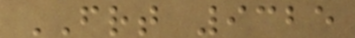FRT 9325
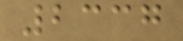2337
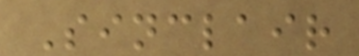Sinclair
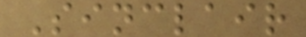Sinclair
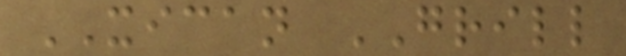XICAN GRILL
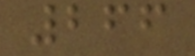266
